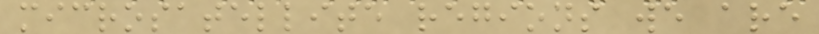microsatellite regions we are
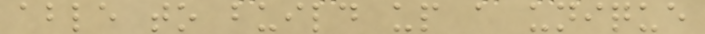able to build up a unique
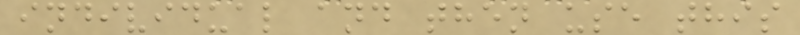individual and then use this
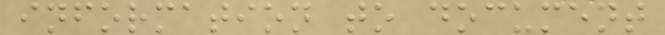information to document
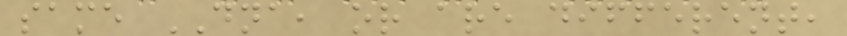same DNA, or are different,
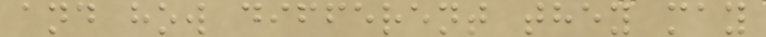and how different they may
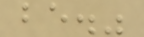be."
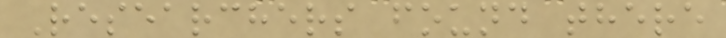Researchers found there
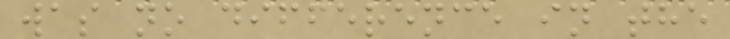was no difference in the
